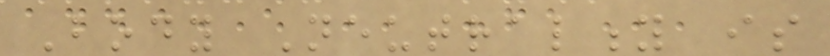Body Neutrality is
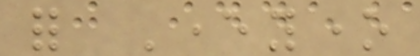for Everyone
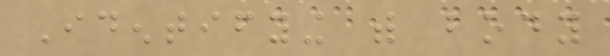Identifying with body
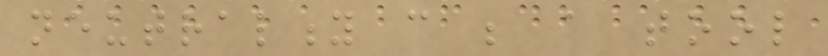neutrality can be a tool
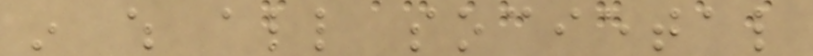in which all societal
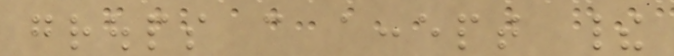groups can accept their
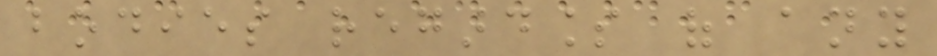bodies regardless of any
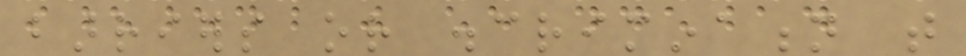barriers or discrimination that
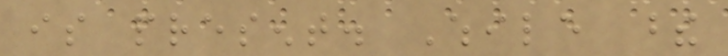is present. While these
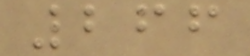266
